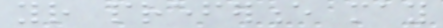your preference may
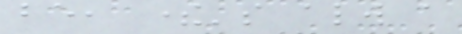be, there's always a
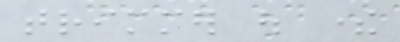trimmer out there
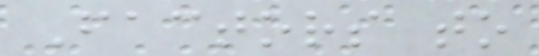Factors to
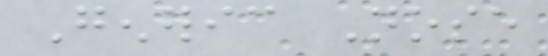Generic Nose
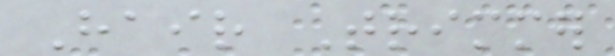Hair Trimmer
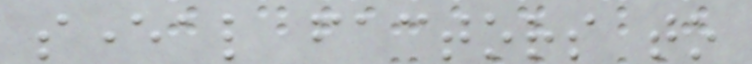several factors to
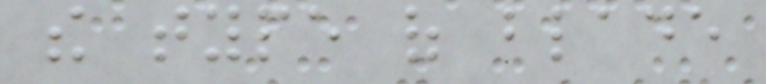the type of blade
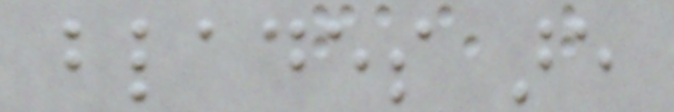blades are
